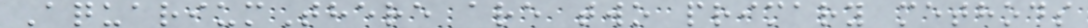AquariumThere are two primary methods
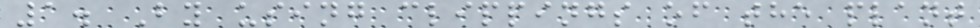1. By using clippings of the plant
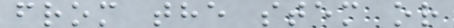from the stem or
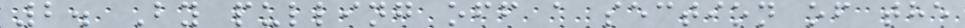2. By pulling off a section of the
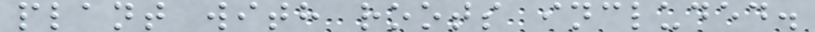plant with roots included.
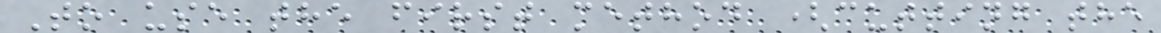To use the first method (cutting the
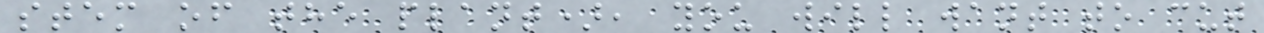stem of the plant), you will want to cut
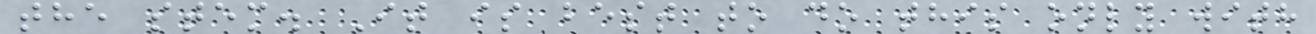the stem. It is best to do this only with
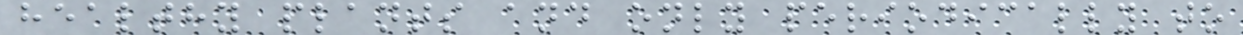healthy plants and only periodically to
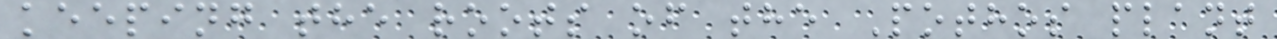keeping the roots of the Pothos plant
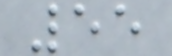55
